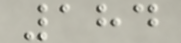184
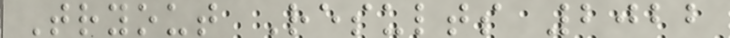Tryout Results 2022
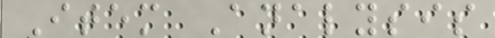Item Analysis
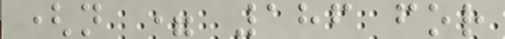(n = 186 for
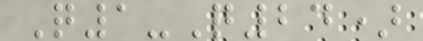Q1-Q24)
